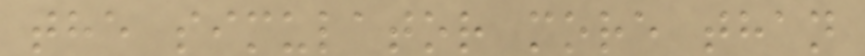the simulator more than
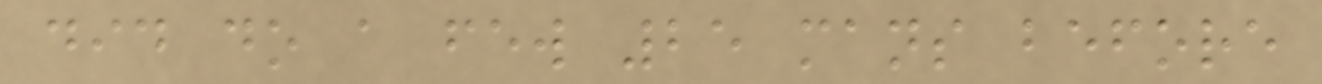did do a few 25 mans before
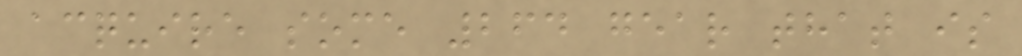acquire some 264 gear that is
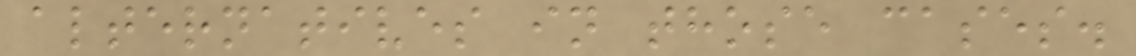alternatives in those cases.
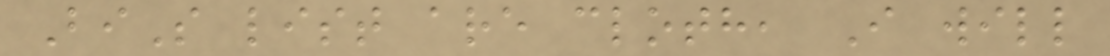BiS list are cloth, I will
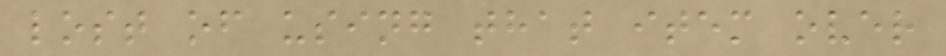lost of using that item over
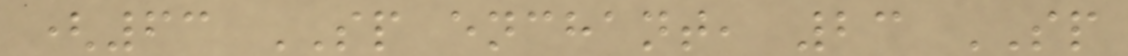(63 SP enchant, 23 SP
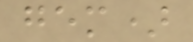gem)
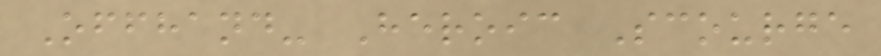Offhand- Heroic Scourge
